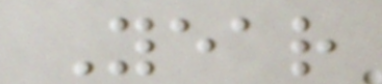Year
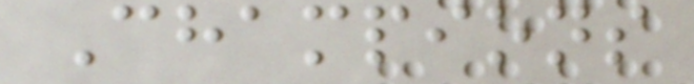Champions
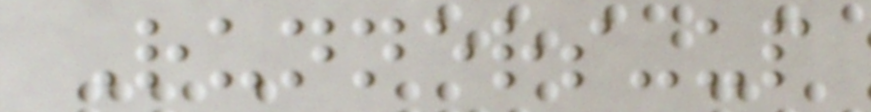Runners-up
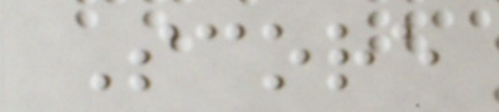Score
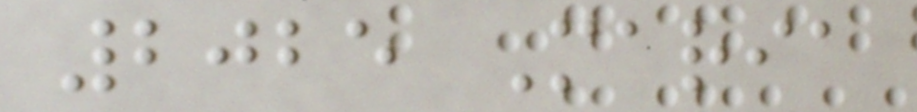2025 Maria
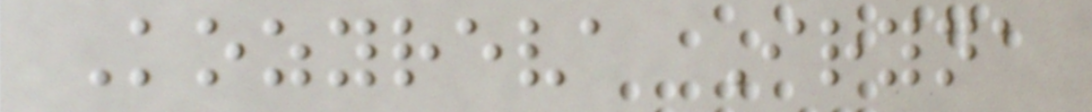Kozyreva Iryna
